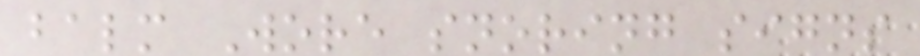balm Wore snoring signs
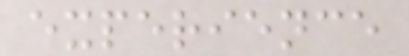experience
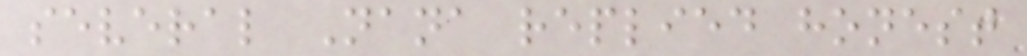several Nana replied honest
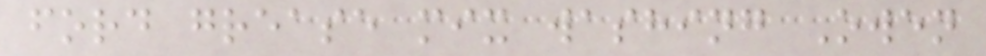ford grease mix washing Owen
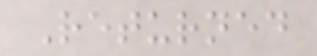Returned
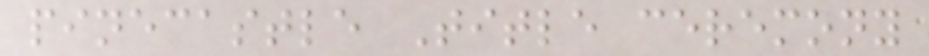pinecastle Title ceremony
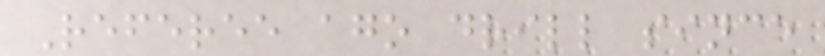Referee ago drill since
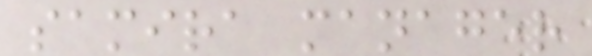samira manager
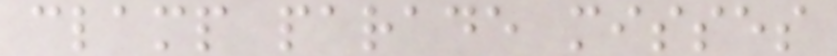clamp parade misses
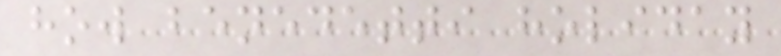how benedetti holiday
